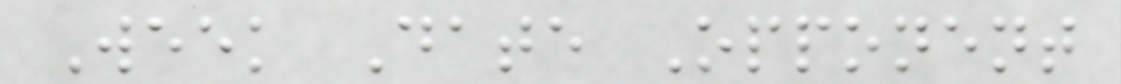Week Date Opponent
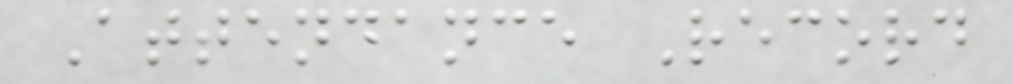Attendance Record
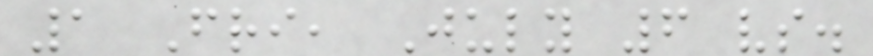1 Fri, July 6 vs.
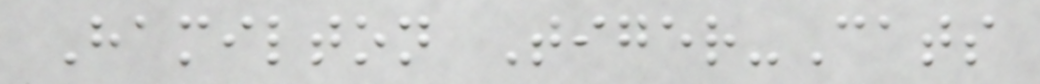Hamilton Tiger-Cats
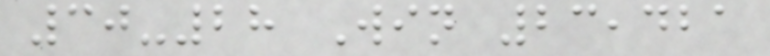30-28 Win 23,421
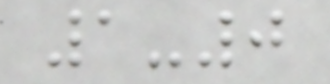1-0
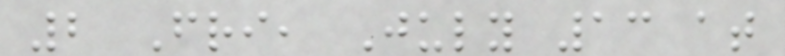2 Fri, July 13 at
